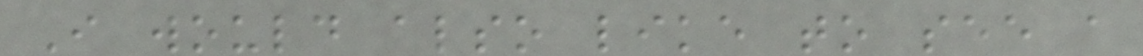I would also like to see a
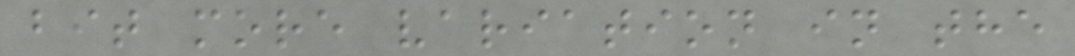bit more variation in the
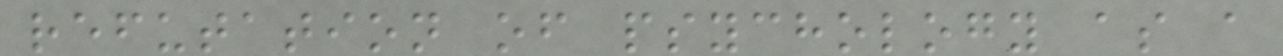refutation of psychology as a
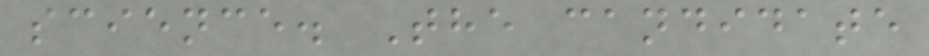science. The candidate
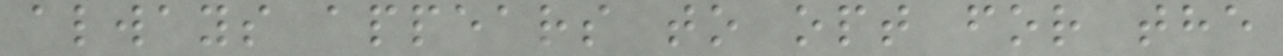always appears to opt for the
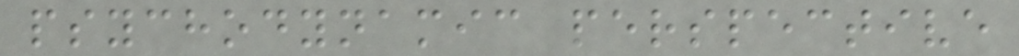psychodynamic perspective
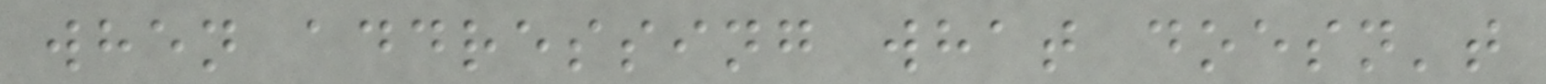when addressing what doesn't
